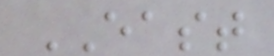EAST
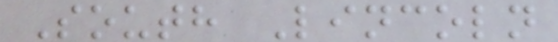South Lincoln
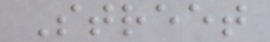Street
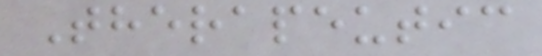Therapeutic
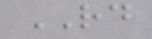RD
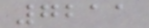7211
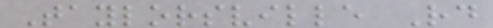Taylorsville Rd
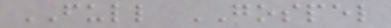FULL GOSPEL
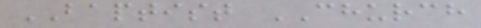BAPTIST CHURCH
